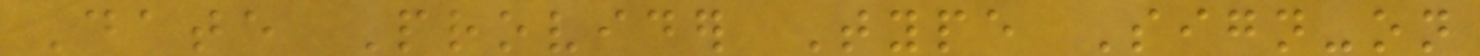Date Provider Type Sign-on
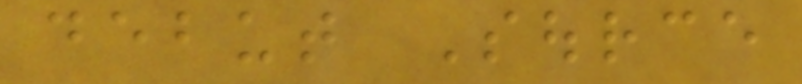debut Source
